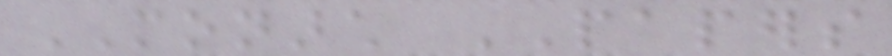MONARCH PAPERS
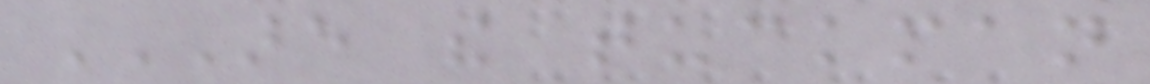ARE THE TUCKMAN
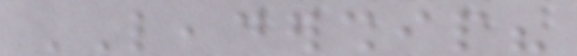LEADERSHIP?
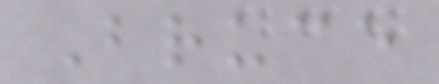Bruce
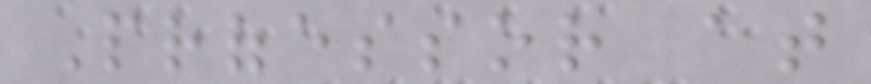Professor at
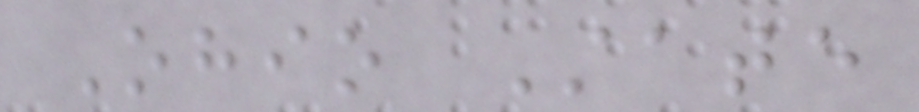Ohio State
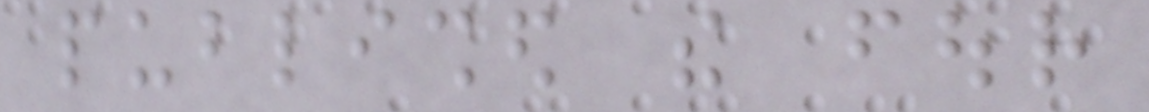published the four
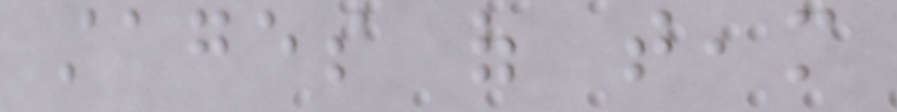stages of team
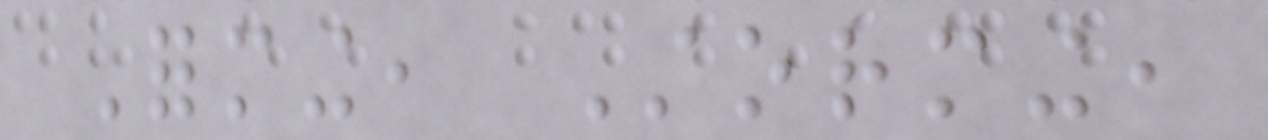Forming, Storming,
